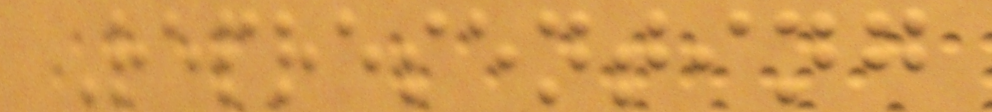Representing
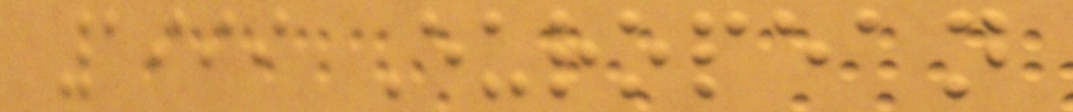1999 European
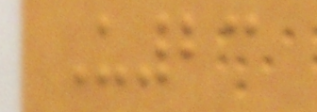U23
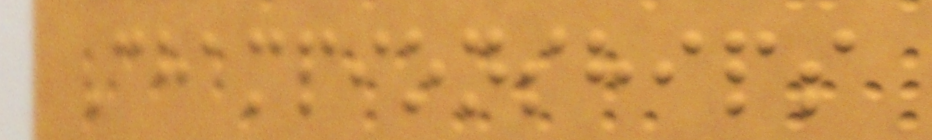Championships
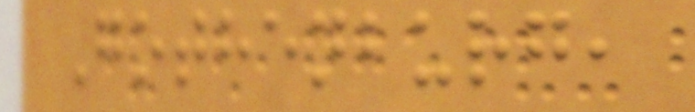Gothenburg,
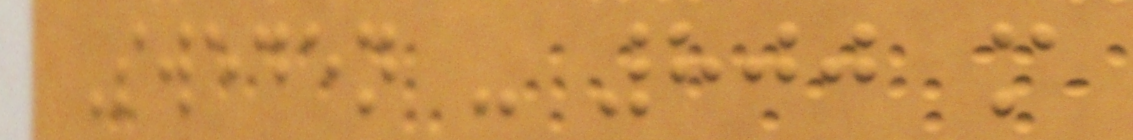Sweden - 800 m
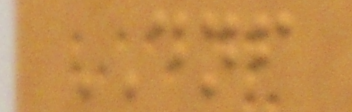DNF
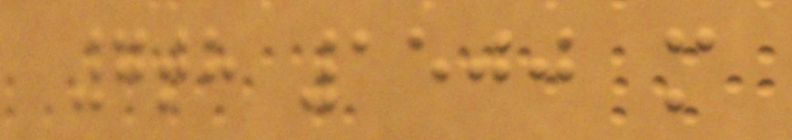7th 1500 m
